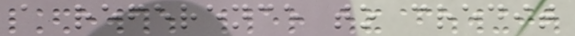a reference to credit
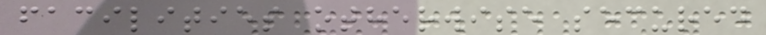facilities otherwise secured
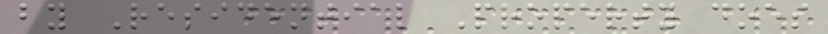by Residential Property does
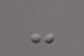-
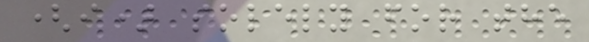(i) solely for the
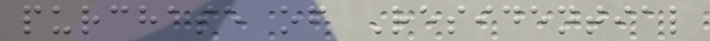purchase of Residential
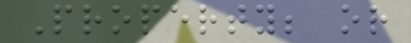Property; or
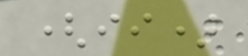(ii)
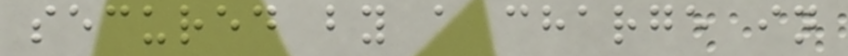secured by a charge in
